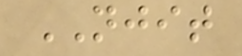NJIT
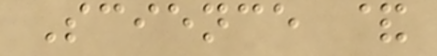Science &
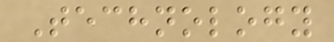Technology
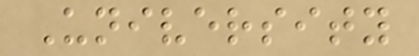University
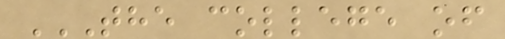THE COLLEGE OF
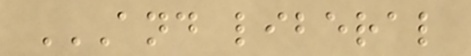AND LIBERAL
